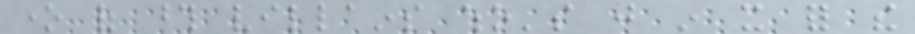one of those villains who's just in it for the
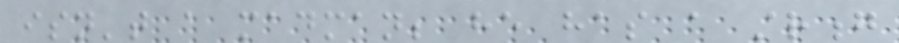isn't a madman; he has a strong
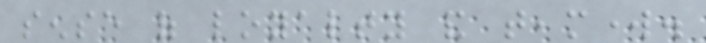sense of loyalty and teamwork.
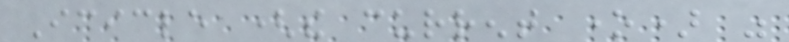Icicle (the current one) was
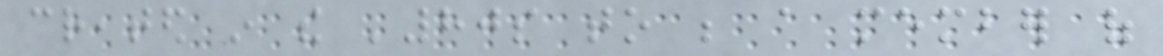created in the '80s to be a member of
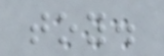toy.
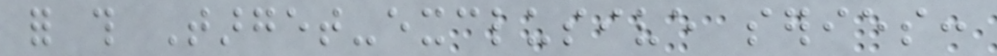for this Target-exclusive series:
